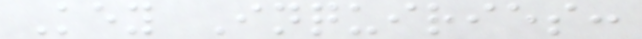Key Inquiries:
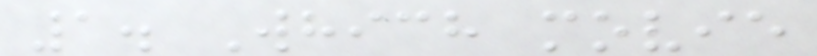1. Which movie
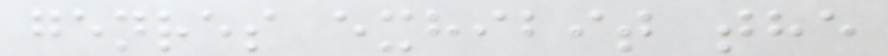genres exhibit the
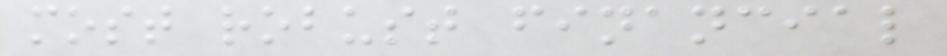most robust financial
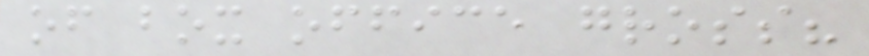of box office gross?
